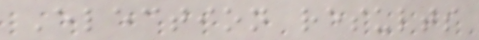Election results
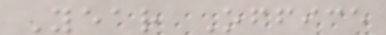Year Office
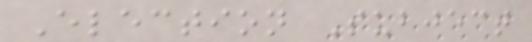Election Subject
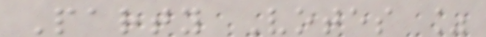Party Votes %
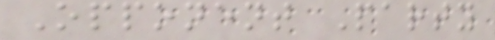Opponent Party
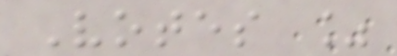Votes %
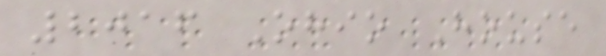2016 Ohio House
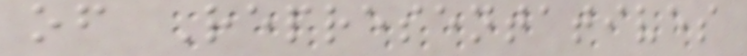of Representatives
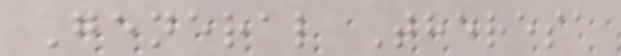General Theresa
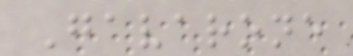Gavarone
